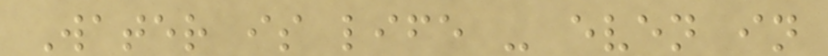Water is life - even in
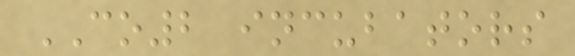CO2 incubators
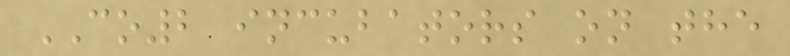CO2 incubators on the
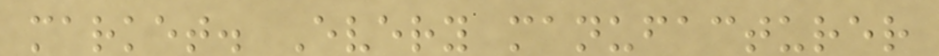market. Every manufacturer
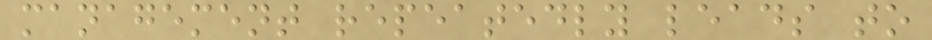management repeatedly leads to
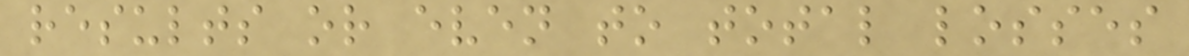results or even to total losses
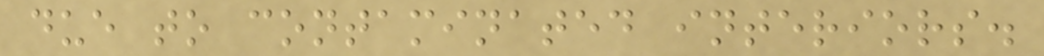due to contaminated interiors.
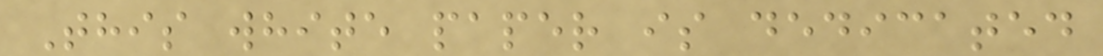This white paper is dedicated
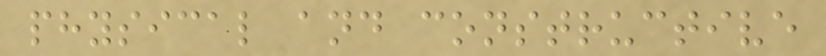physical and constructive
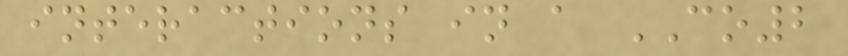interactions in a CO2
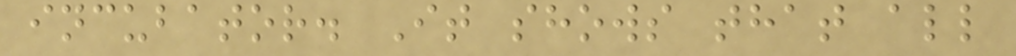incubator. It shows that all
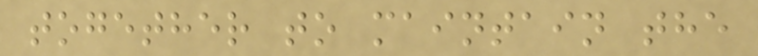together to maintain the
